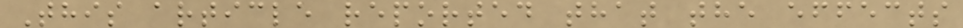This article reported that the effects
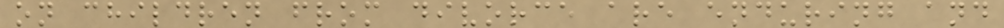on children from divorce are enduring and
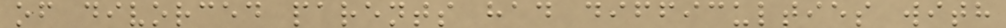of divorced parents had difficulties with
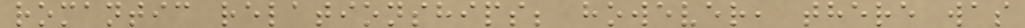romantic relationships; however, there was
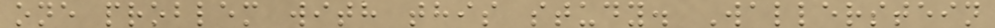one problem with this study. Wallerstein
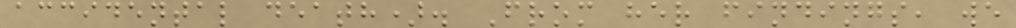accidental death). From her findings, we
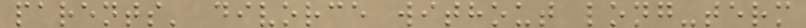parents' divorce without long-term
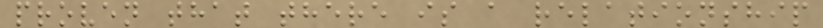proven that there is a relationship
